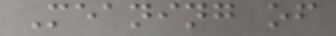Meaning of
